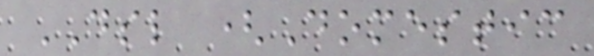DSL (Domestic
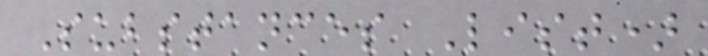Substances List)
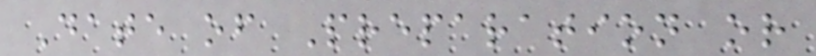Date of Preparation or
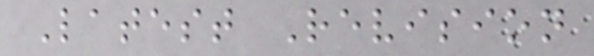Latest Revision
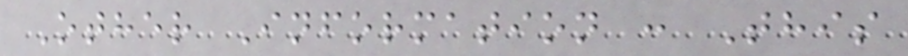Other Information : This
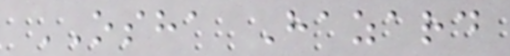OSHA Hazard
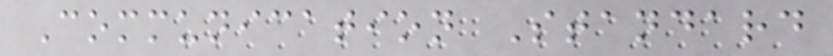Communication Standard
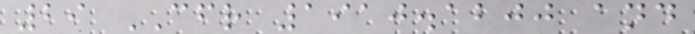29 CFR 1910.1200 and
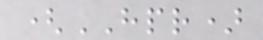(HPR)
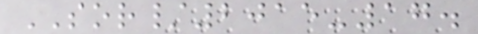SOR/2015-17.
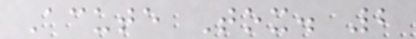Acute Tox. 2
